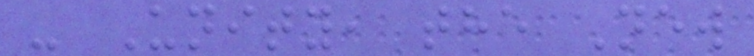- Unity, the New
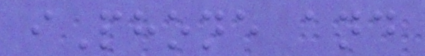iPhone and
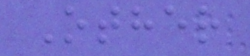Other
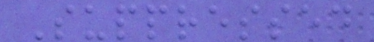Suppressed
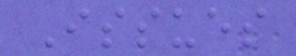Issues
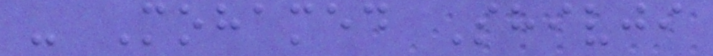- Mohamed Shivji
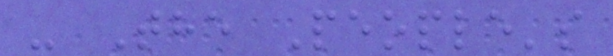- The People's
